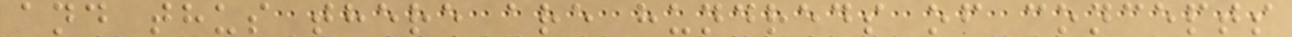and thus there are hundreds of concepts
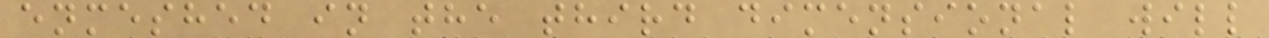enmeshed in the third dimensional will
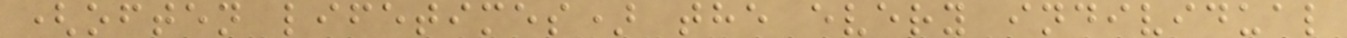(often lifetimes) the every individual
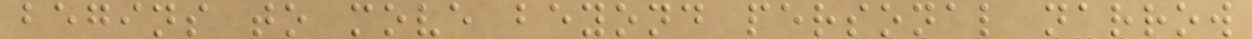begins to move beyond personal narrow
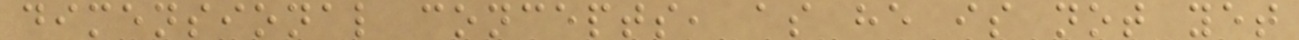dimensional concepts, as he is not yet
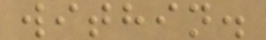within.
